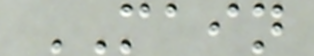MAIN
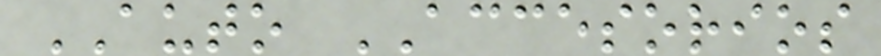AUTO ACCESORIOS
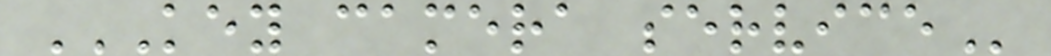KEY CAMERA SERVICE
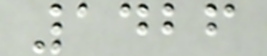1426
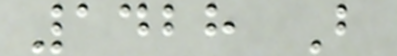1428 B
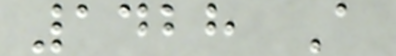1428 A
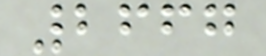2667
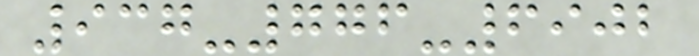937-776-6902
